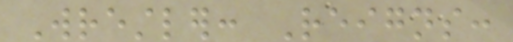Wrestler: Reigns:
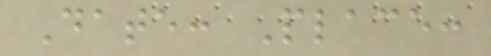Date: Place:
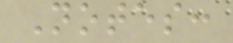Notes:
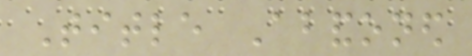Title Abandoned
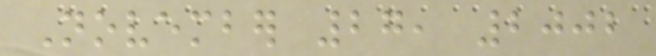November 27, 2002
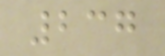237
